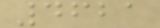4621
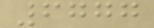6777
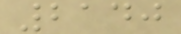2140
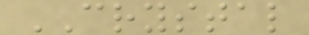CRYSTAL
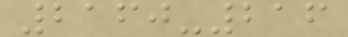2160-216
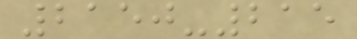2150-215
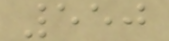550
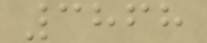3868
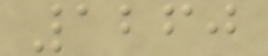1260
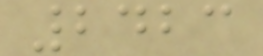2423
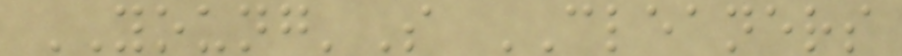YOUNG'S CLEANERS
